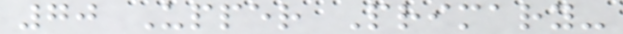70 Upper Primary-
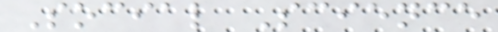Social Science
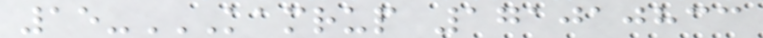15-KAMRUP 171010833
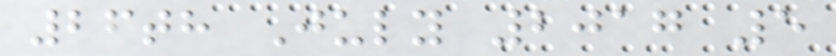26th July 2017 5
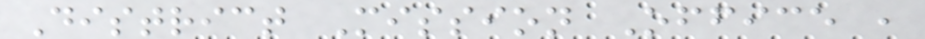District Mission Office ,
